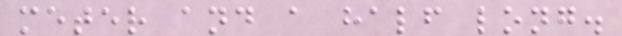meter and a half long.
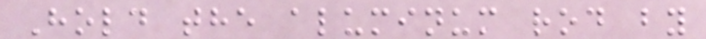Hold the aluminum rod by
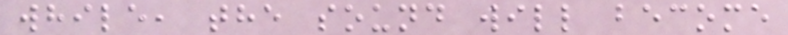while, the sound will become
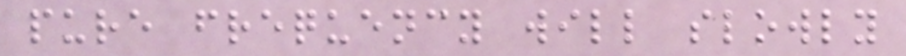pure frequency will slowly
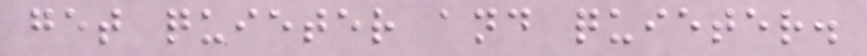get quieter and quieter.
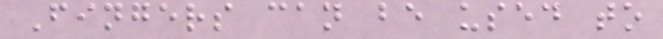Fingers can be used to
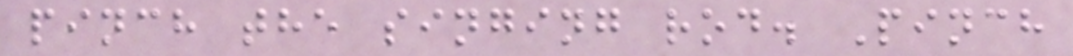pinch the singing rod. Pinch
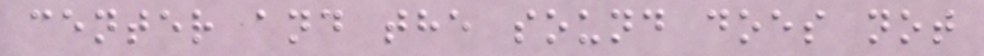center and the sound does not
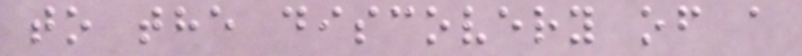to the discovery of a
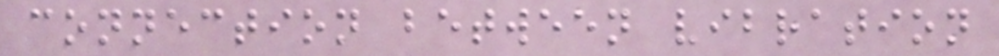connection between vibration
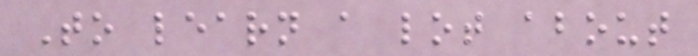To learn a lot about
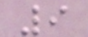9
